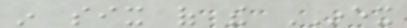in six of the INEX
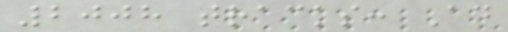2008 tracks: Ad
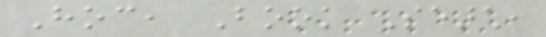Hoc, Book Search,
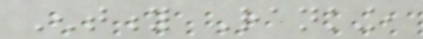Entity Ranking,
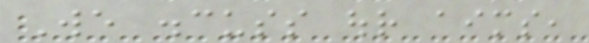We discuss our aims,
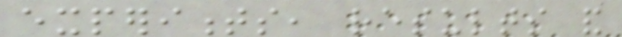experiments, results and
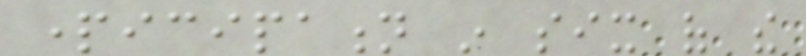participation in six of the
